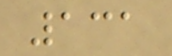131
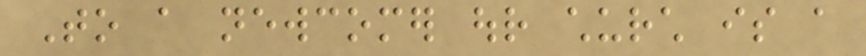To a newcomer our church is a
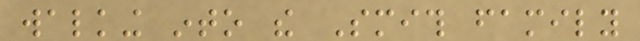walking into the Smith family
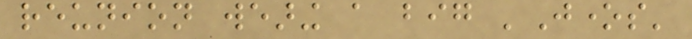reunion wearing a big 'Jones'
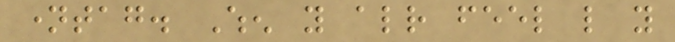nametag. When you already feel like you
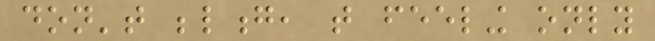don't belong, that feeling only
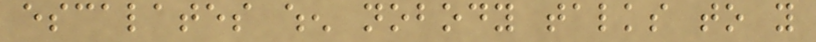escalates when nobody talks to you
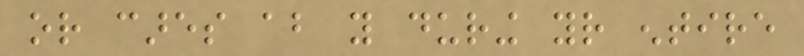or cares about you during your entire
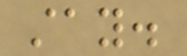stay.
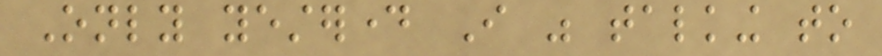Only yesterday I was talking to
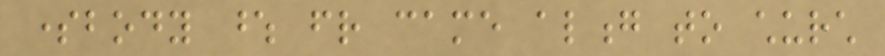somebody whose friend came along to church
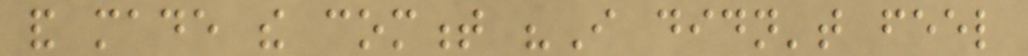and made the comment "I didn't feel
